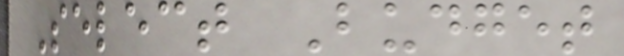Select Budget
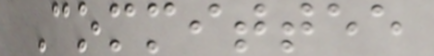Committee
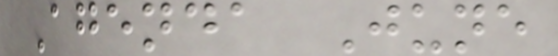Agenda June
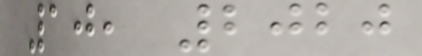10, 2020
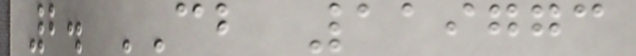2. CB 119773
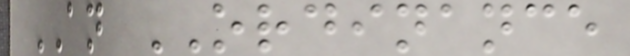AN ORDINANCE
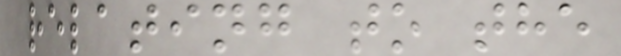relating to the
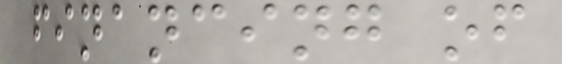financing of
